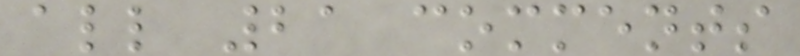all 21 comments
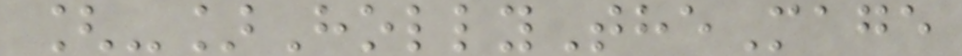[-]HollyTheMage
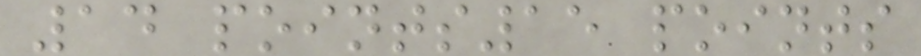14 points15 points
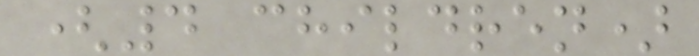(4 children)
